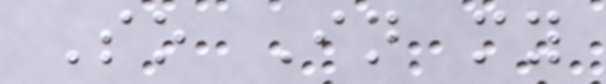So In my
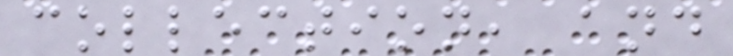collection, and
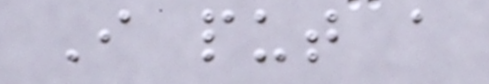I put a
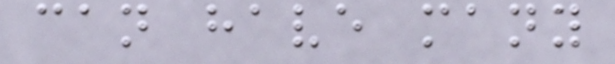can have many
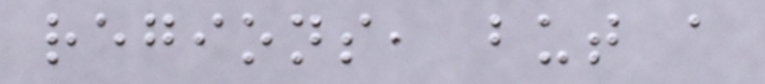regions, but a
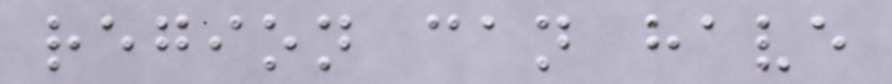region can have
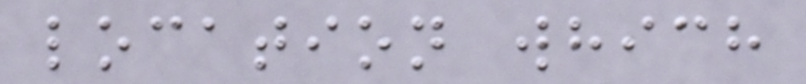location which
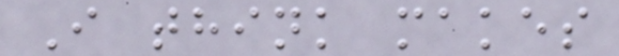I think makes
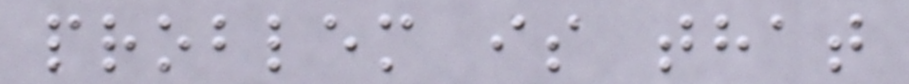problem is that
